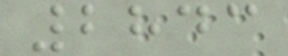2843
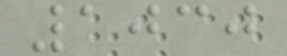1030
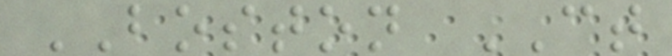BOSTON CT
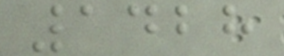1428
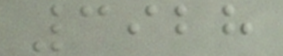3928
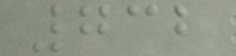732
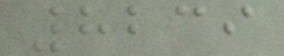8239
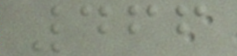466
